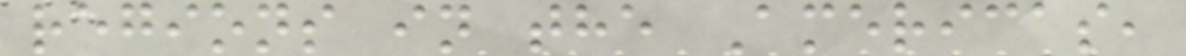regions in the Americas,
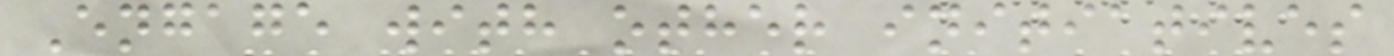Engage with other initiatives
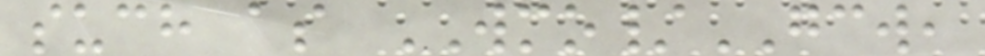such as WMO/GCW,
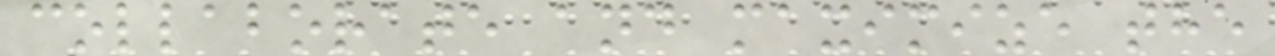collaborate and maximize the
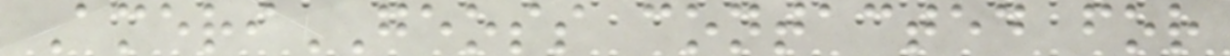AmeriGEOSS contacted for
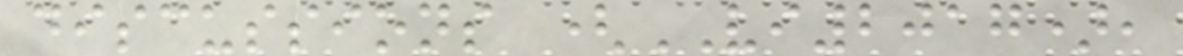discussions (VI2017),
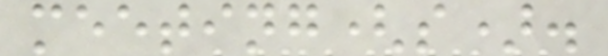meeting(s).
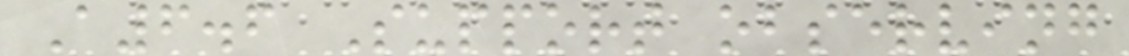A6.6 Support observing
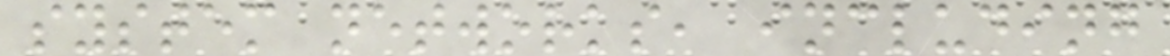system networks, including
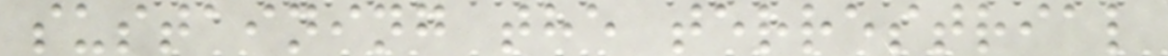sustaining the terrestrial
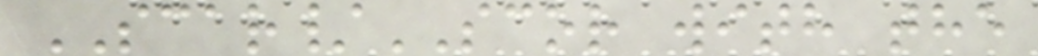SCAR/SCOR with the
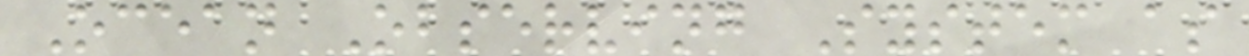Ocean Observing System as
